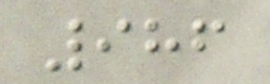986
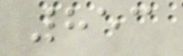853
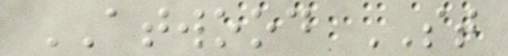ATWOOD ST
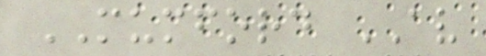MUMFORD AV
